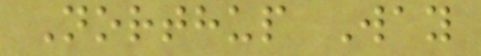Northup Way
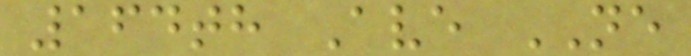164th Ave NE
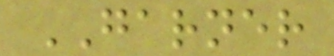GARNER
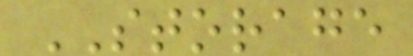STORAGE
